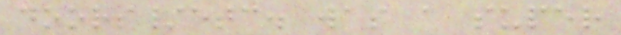doors/etc. was a super
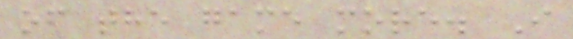of the game more. I
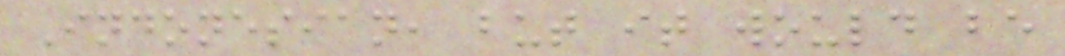Indonesian, but it would be
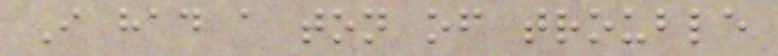I had a ton of trouble
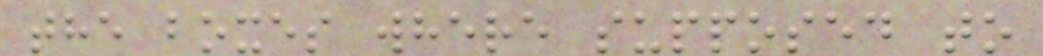the boxes where supposed to
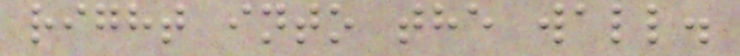right into the wall.
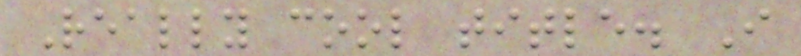Really cool title. I
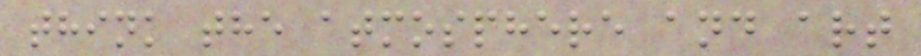think the atmosphere and art
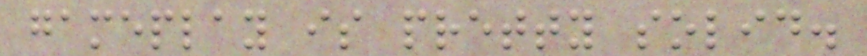gameplay is pretty solid.
